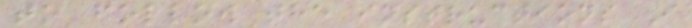to follow the instructions I
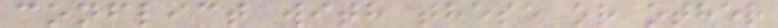conflict with these or other
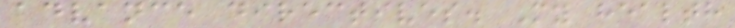advance directives. My health
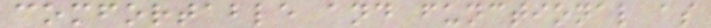comfortable and functional as
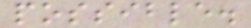possible.
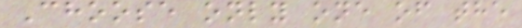Choose only one of the
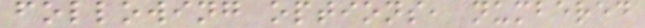following options, numbered
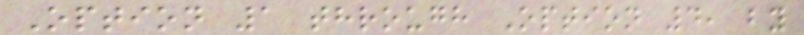Option 1 through Option 4, by
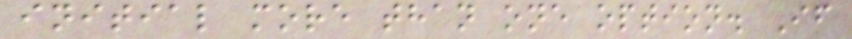initial more than one option. If
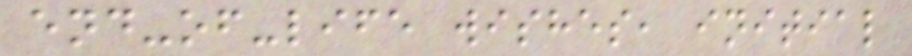end-of-life wishes, initial
